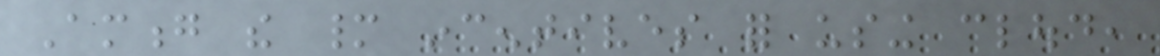Among the many incentives for using cloud,
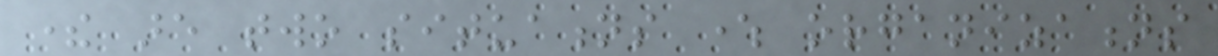there are two situations where organizations
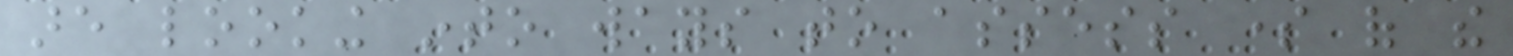are looking into ways to assess some of the
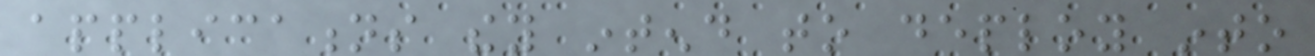applications they intend to deploy into
